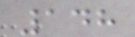148
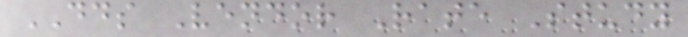DDS Vendor Rate Study
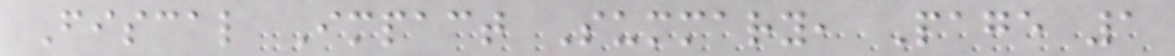Fiscal Impact Summary, Page 1
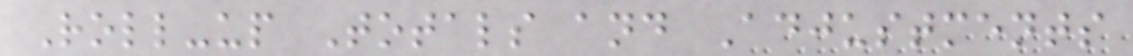Roll-up Totals and Adjustments
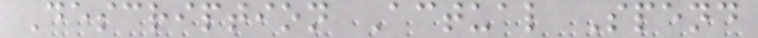Description Actual Spend
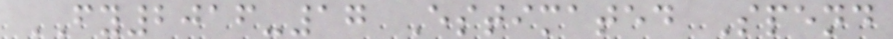FY2016-17 Estimated Spend
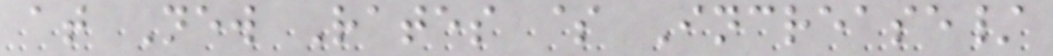at New Rates $ Increase/
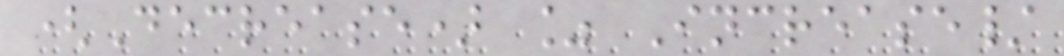(Decrease) % Increase/
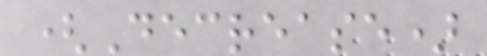(Decrease)
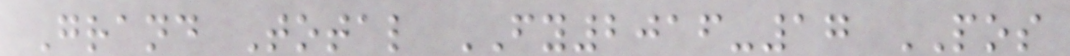Grand Total FY2016-17 POS
